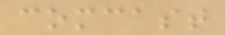comcast
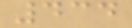434
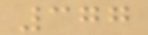377
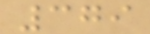379
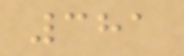381
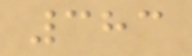383
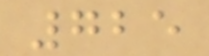725
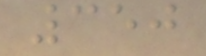350
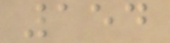154
